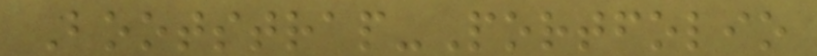Bootstrap-Portfolio
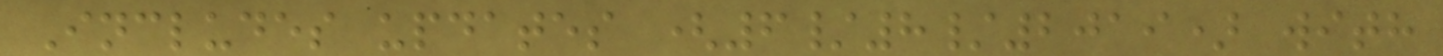Includes updates (6/8/2019) with
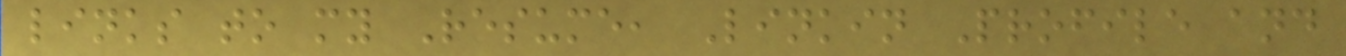links to my Resume, Linkin Profile and
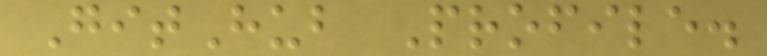GitHub Profile.
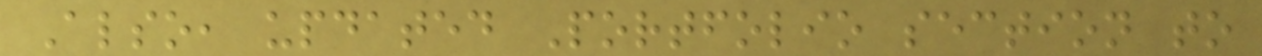Also, updated Portfolio section to
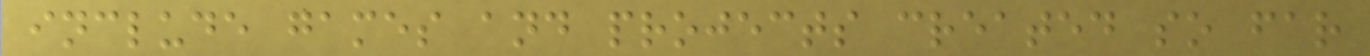include games and projects created so far
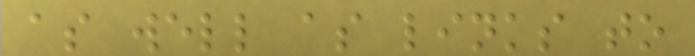as well as links to
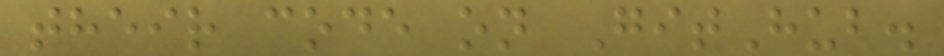their code on GitHub.
